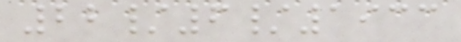22/6/1933
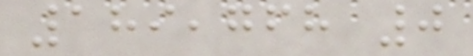189,768 0
